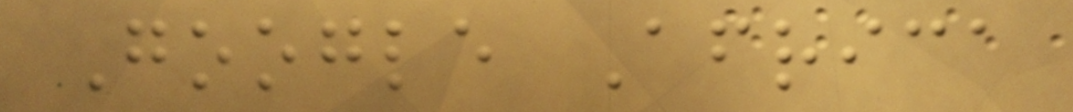Google Africa
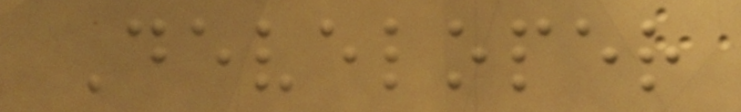Developer
